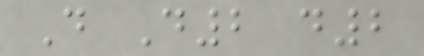D D2 d2
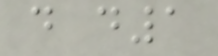d d1
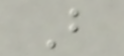B
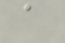a
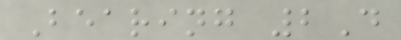Bearing 2D
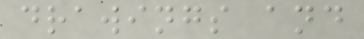drawings and
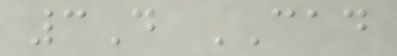3D CAD
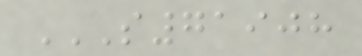S71908
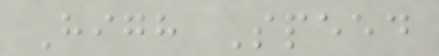High Speed
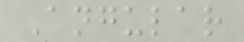Angular
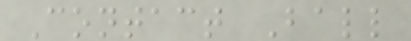Contact Ball
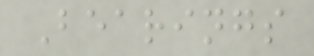Bearings
